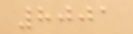8001
